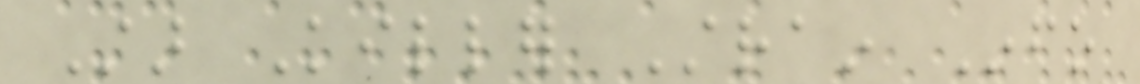Star Killer Strain Info
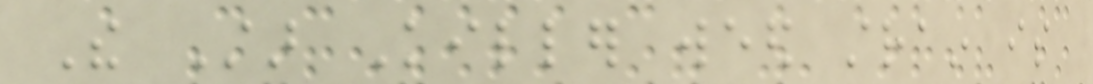The Star Killer weed strain is
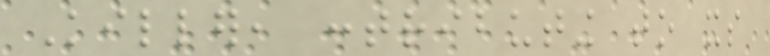Killer, contributing to its
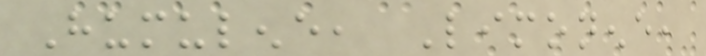Humulene, Limonene,
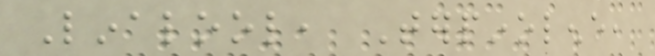Linalool, Terpinolene,
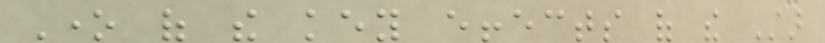One of the key effects of the Star
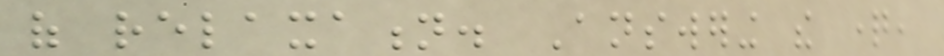of relaxation. Answering the question,
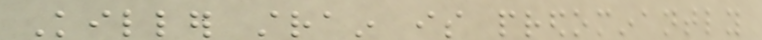Killer strain is predominantly
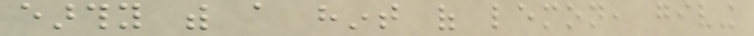earthy with a hint of lemon, giving
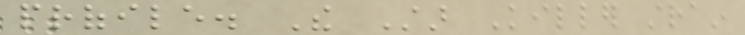profile. The Star Killer strain
